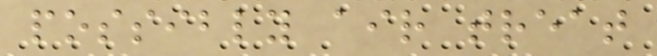possibly air treat
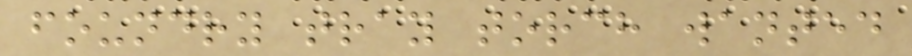foundry tray torch wanted
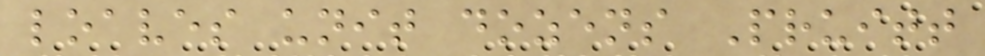loaves unit dozens Pruitt
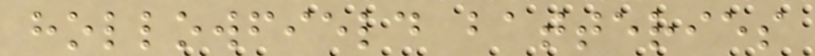hollowfield batteries
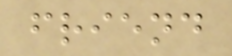friend
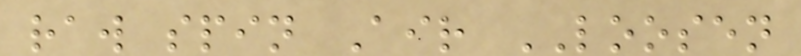raw spin Air LOOSEN
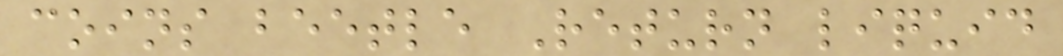coins beetle Return liquid
